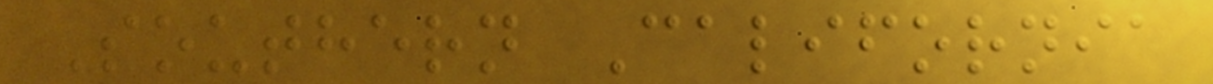Southern California
